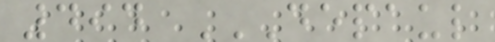494 DEPAUL
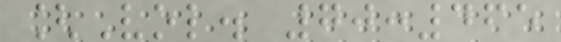[Vol. 70:465
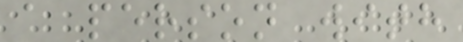a person with
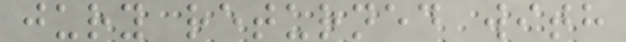jury returned with
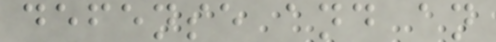defense and an
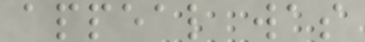appeal was
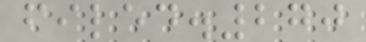filed.270
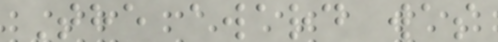The award was
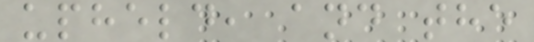upheld, and the
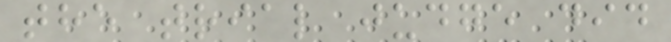the trial judge did
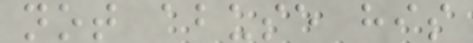not abuse his
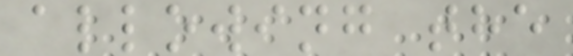allowing the
